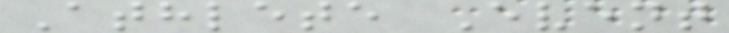Athlete Event
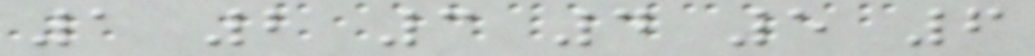1 2 3 4 5 6
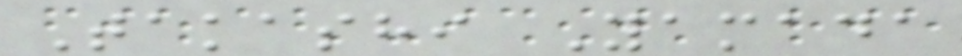Takashi Yamada
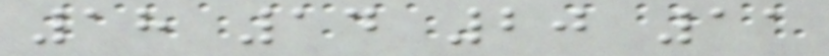18 14 20 11
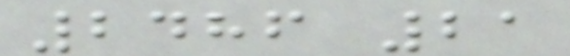2486 21
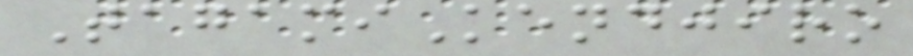TagamiKendjiro
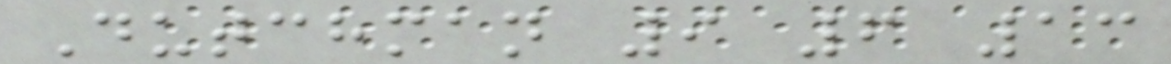Dutchman 9 6 13
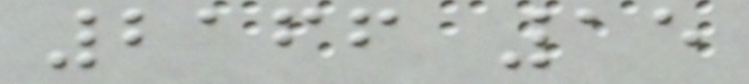2166 15
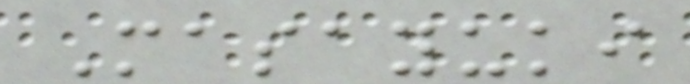Masayuki
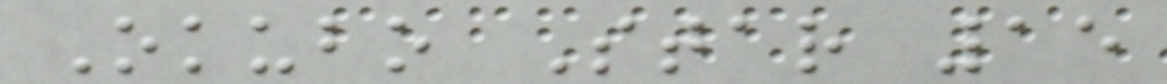Okubo Star 15
